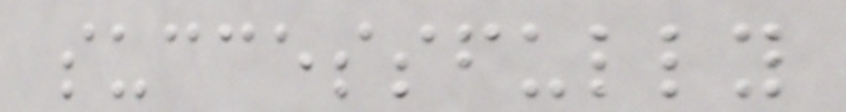successfully
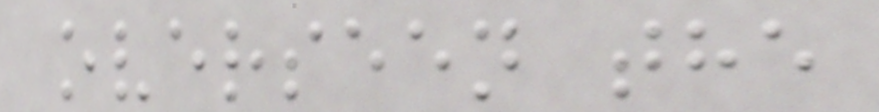overseen the
